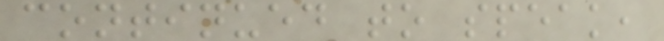continued to speak,
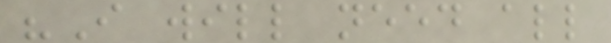"I will need all
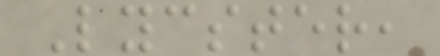Lycster,
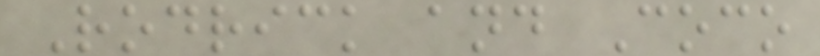Rodrick and Coco
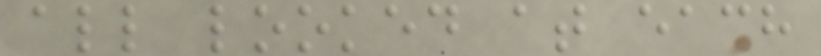all looked at each
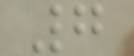7
